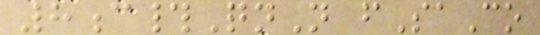8c#QnN fSaCo
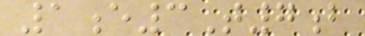1e3T7b
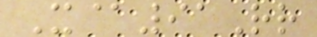X@91Rr
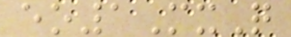eo1MxQ
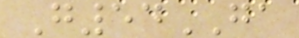G54GA
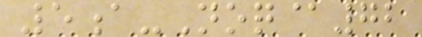5a-Noq@72
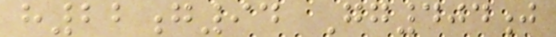h22g94 Gg404j
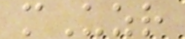mUzr
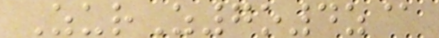ZurZ7o4z@
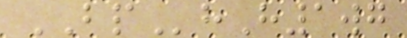BPhH1wg
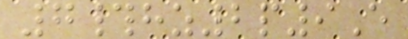7#hz2p9E
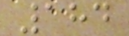184
